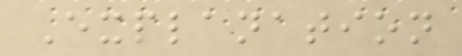Explanation
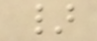}
